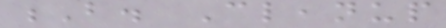B. Cleanup
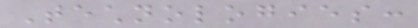Technologies:
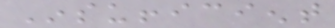Insufficient
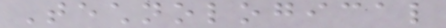Technological
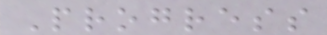Progress
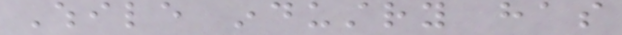While industry has
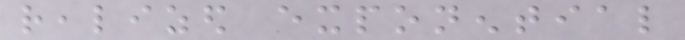realized exponential
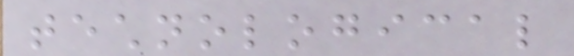technological
